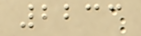2233
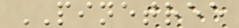PINETREE
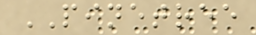PINETREE
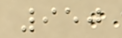950
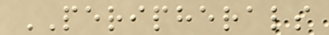PERIPHERALS
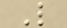L
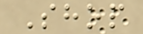Shop
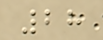28
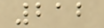212
